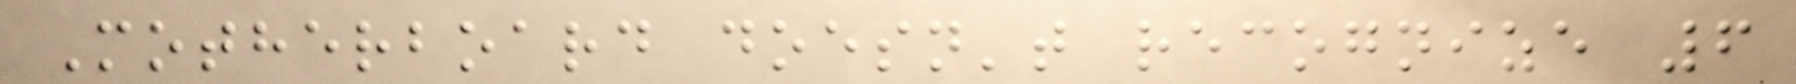Motherboard doesn't recognize 6
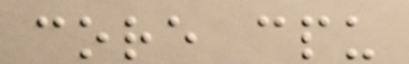core cpu
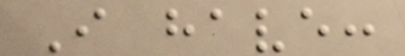I have:
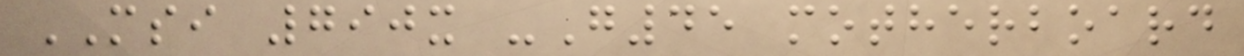MSI 790x -G45 motherboard
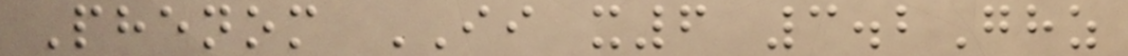Phenom II x6 3.2Ghz
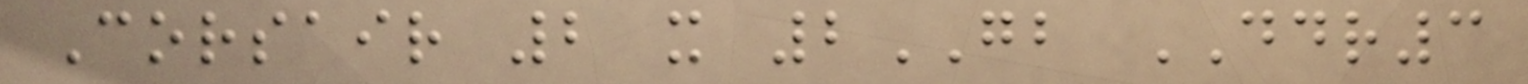Corsair 2 x 2GB DDR3
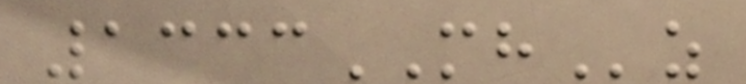1333MHz
